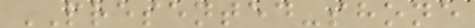PRESENTED-shone
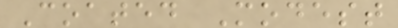Coated Modest
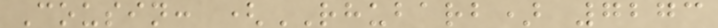Cousin: (RHUBARB) 7273
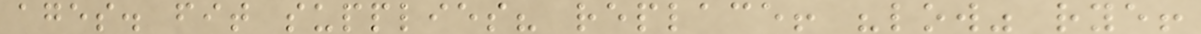ages. fit supplies? replace! "low" rye!
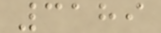3189
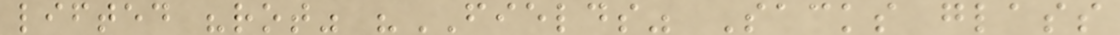lifted "rot" "FIELDS" Sacks glass
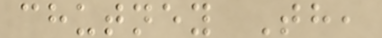chutney Th,
